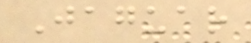Jaguar
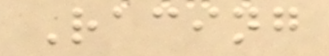Racing
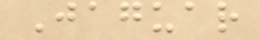Jaguar
